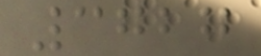3727
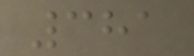381
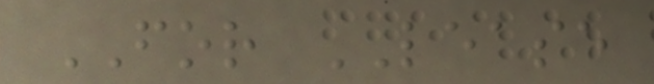FOR LEASE
